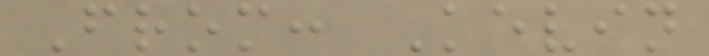From: Kevin
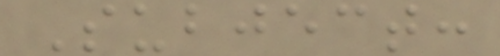Subject:
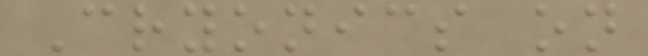Cryonics on
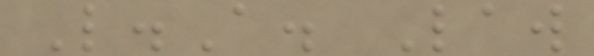L.A. Law
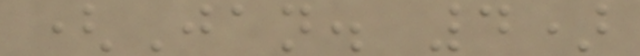(Jan. 4)
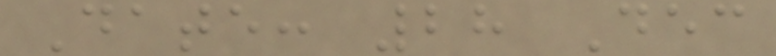Date: 28 Dec
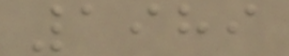1989
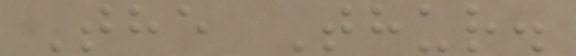The Thur.
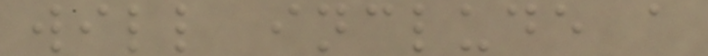will include a
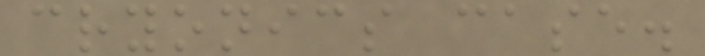cryonics case.
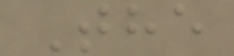The
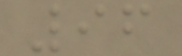96
